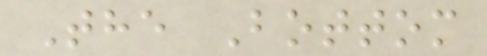The Bottom
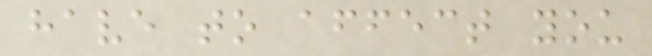have to affect you
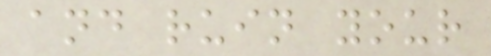and ruin your
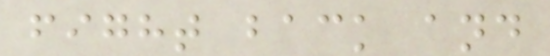fight back and
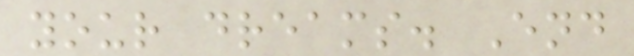your dreams. End
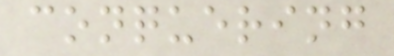conquering
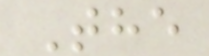The
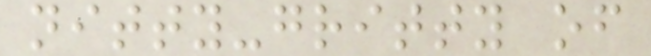nitty-gritty of
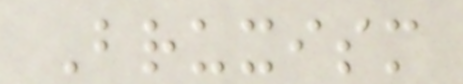Bruxism
